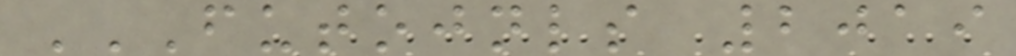FUTOJNLS 2019
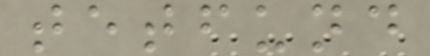tetfund
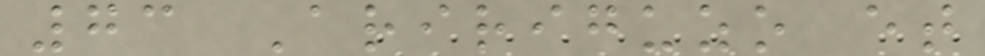73 Aririguzo et
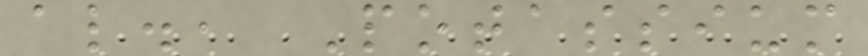al., Potassium
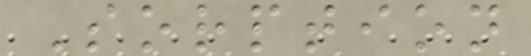Sorption
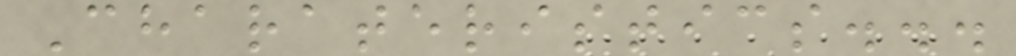Charateristics...
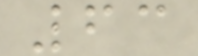63
